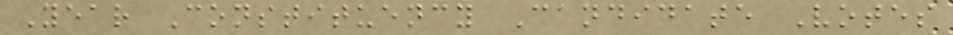Year Constituency Candidate Votes
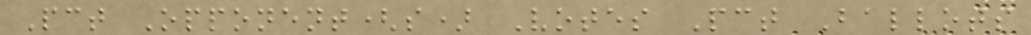Pct Opponent(s) Votes Pct Ballots
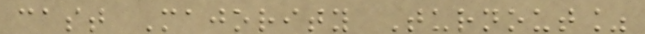cast Majority Turnout%
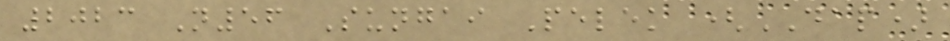2023 N56 Sungai Pelek (DAP)
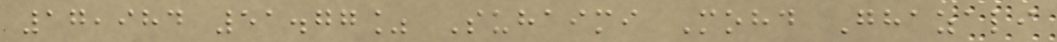17,984 51.77% Suhaimi Mohd Ghazali
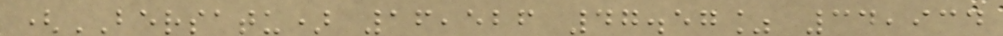(BERSATU) 16,526 47.57% 34,934
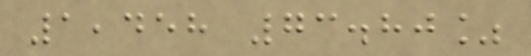1,458 73.80%
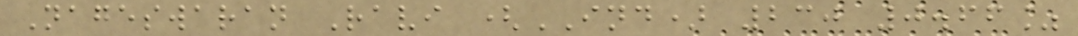Nageswaran Ravi (IND) 230 0.66%
